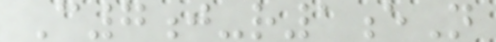C7j-r1eN
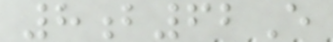8b62E
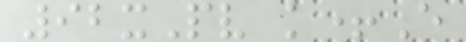92xPv k+E
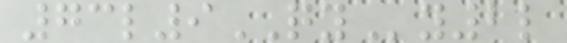73l9QYy2l
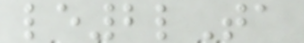le2lTa
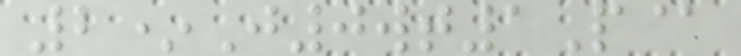2*J0wt1P@
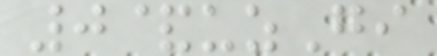0&uzGi
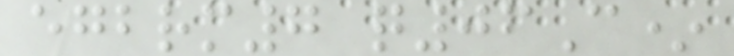egbrm7 q06C*
